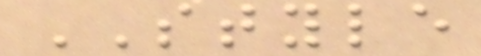STYLE
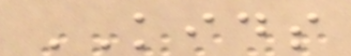KIDS
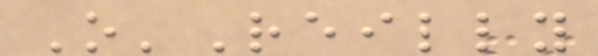O'Reilly
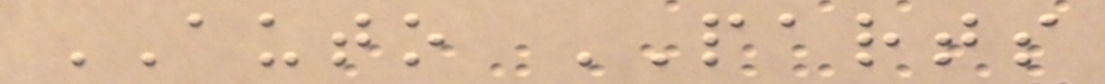AUTO PARTS
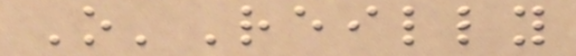O'Reilly
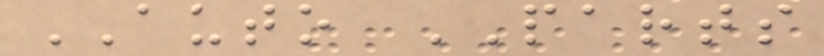AUTO PARTS
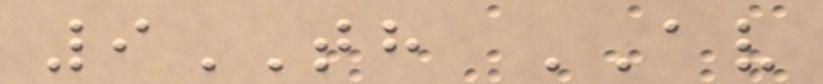9TH AV
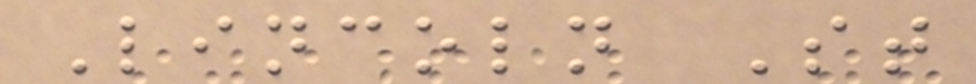Lincoln St
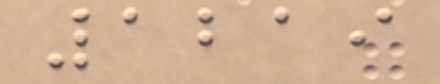1219
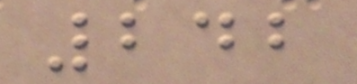242
